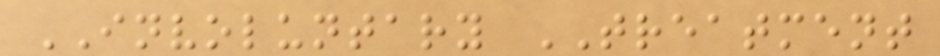INVOLUNTARY TREATMENT
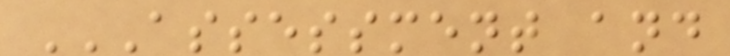ASSESSMENT AND
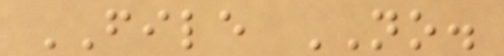FILE NO.
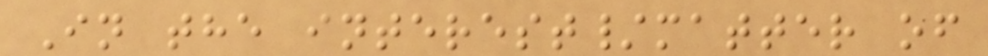In the interest/matter of
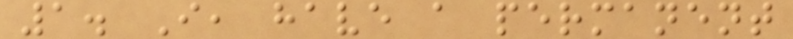1. I, have a permanent
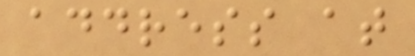address at
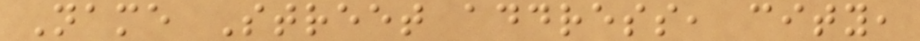Name Street address, city,
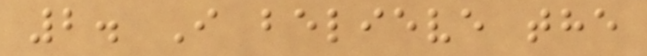2. I believe the
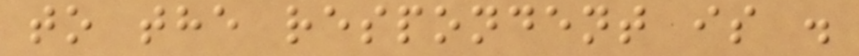to the respondent is .
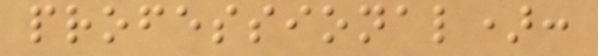professional):
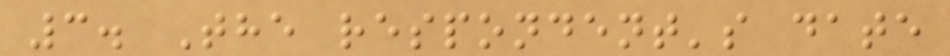3. The respondent's date
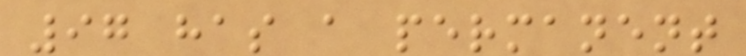97 has a permanent
